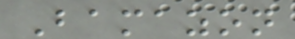Bamazon
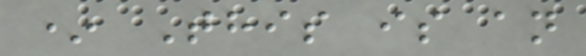* This is an
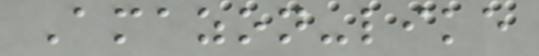Amazon-like
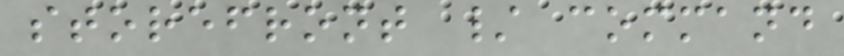storefront / command
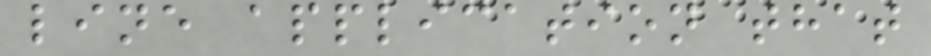line application that
